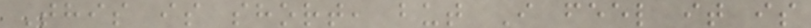This is short, but I feel it is
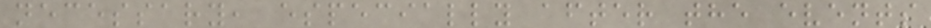necessary, especially after the events
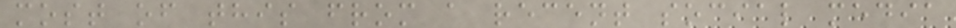most of this from a recent social media
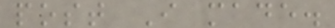post I made.
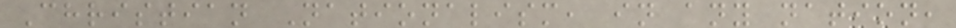Christian Nationalism, in any nation,
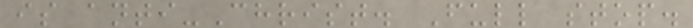is anti-Christ. Full stop.
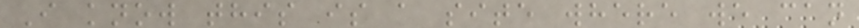I know this is a site where we can
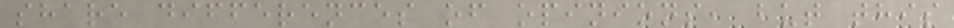share differences of opinions, but this
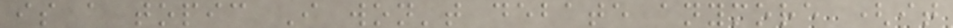is a topic I won't debate anymore (it
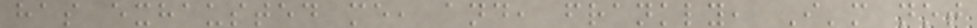has exhausted me, and, frankly, I'm not
